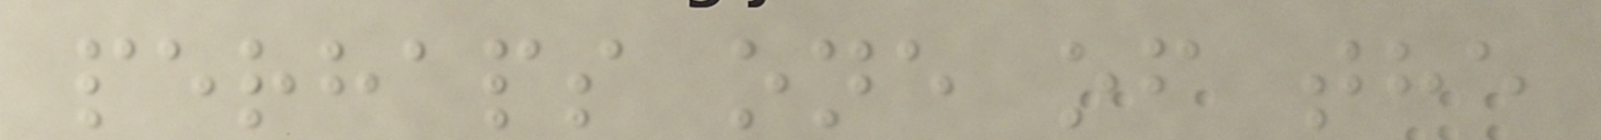perhaps one of the
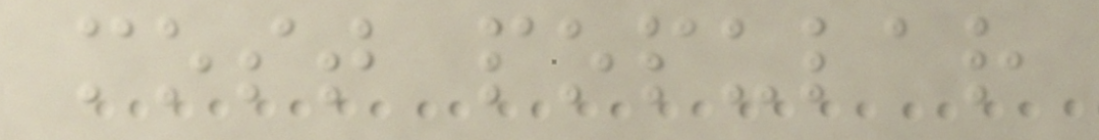most popular
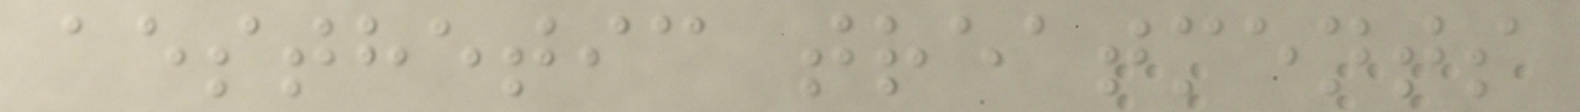aesthetic treatments
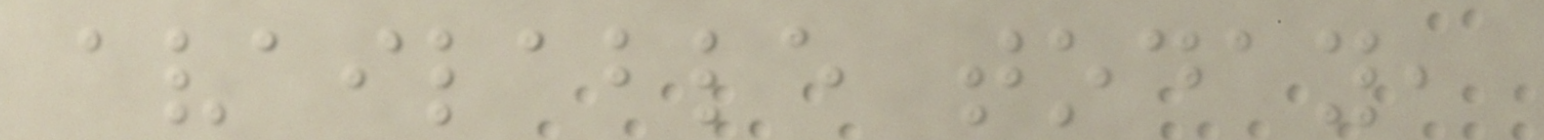available today,
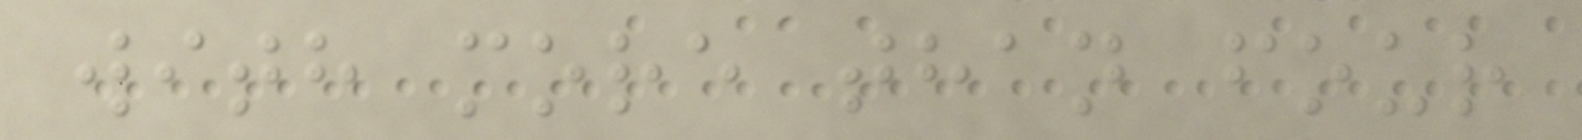with more than four
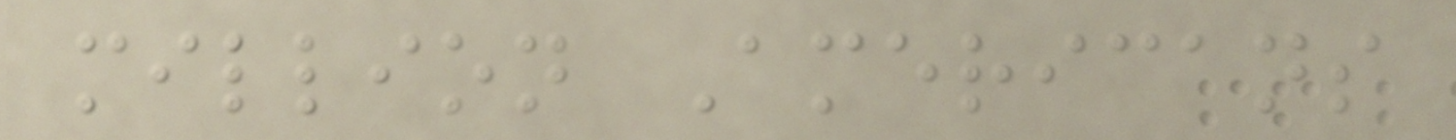million Americans
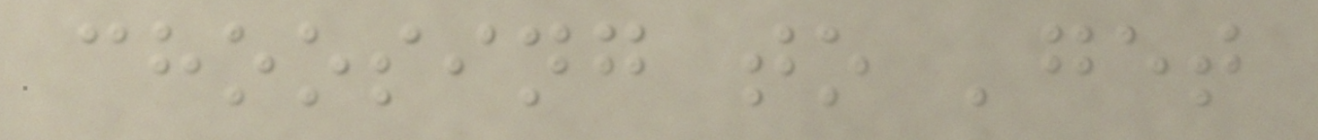choosing to 'get
